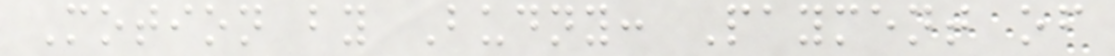Motion by Budny: Payment of
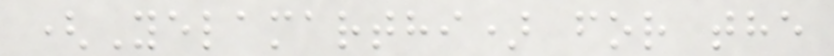(Yelamarthi) for the
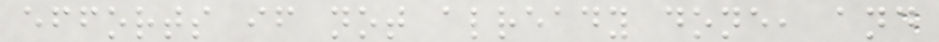efforts if not already done, and
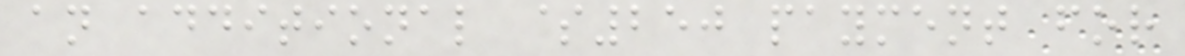an additional $250 payment for
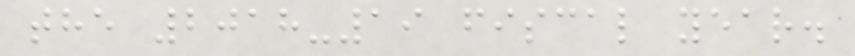the 2018-19 fiscal year.
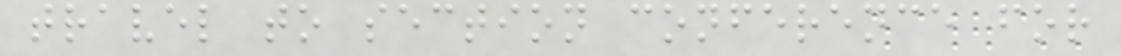travel to section conference for
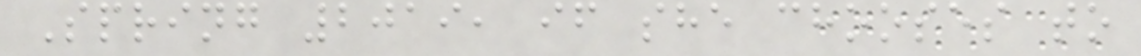Spring 2019, if she chooses to
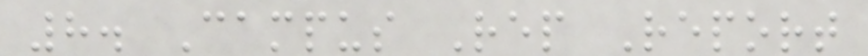8. Campus Rep Report
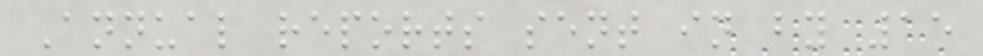Annual reports sent in by 15
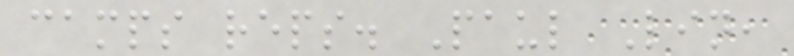camps reps. Paul Lin,
